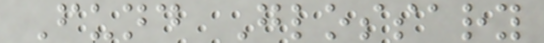Fund Glossary
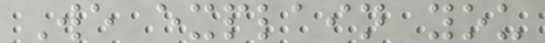We explain you
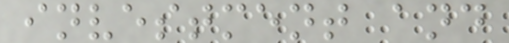investment and
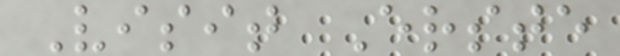Visit Erste
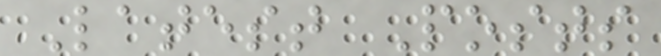Latest Posts
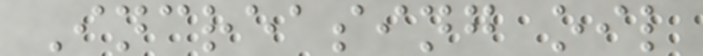Increasing oil
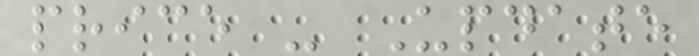price - Update
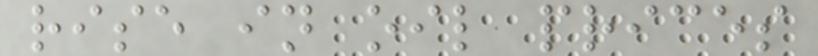rise in oil prices
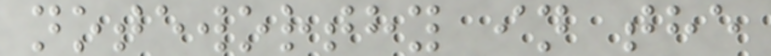noteworthy in the
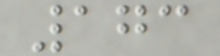173
